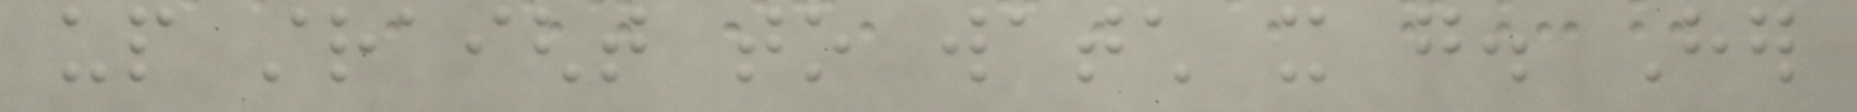up straight to watch it go. Her
